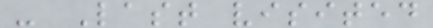- Last visited
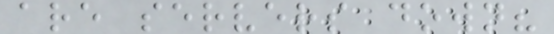are servers down?
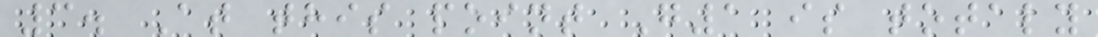3. At this point G1 is totaly
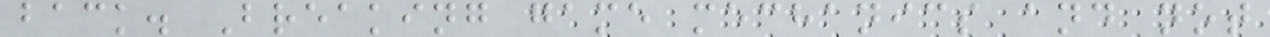back. Breaking game mechanics and not
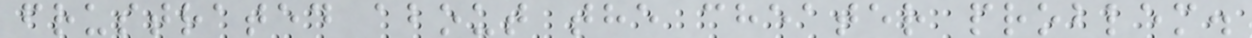frustrated about the cheater problem.
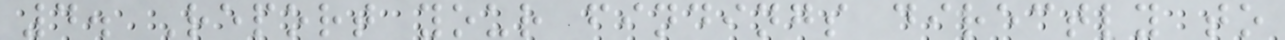4. Report your findings directly to
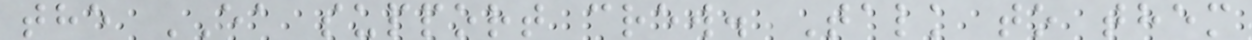the EA support crew. Talk to them
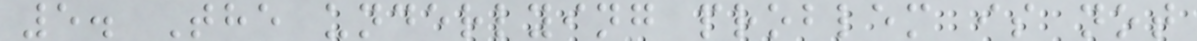5. The underlying problem is not
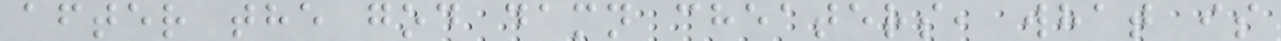after the god damn cheaters, what is
